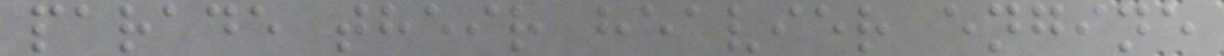parade their heavier engine
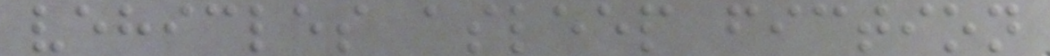vehicles asleep fiction
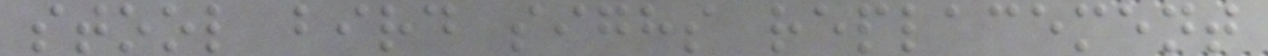stool bird sighs replacement
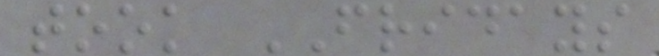took FRIDAYS
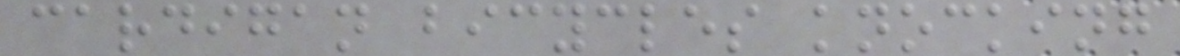cardigan bicycles knocking
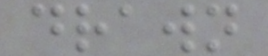drawn
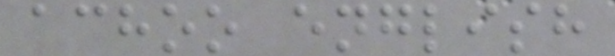achoo english
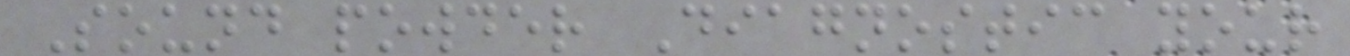Sound powder Diagnostic your
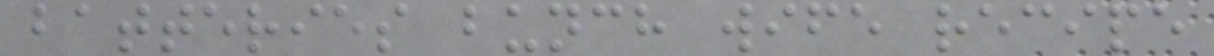batteries bunch wife recipe
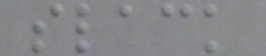slack
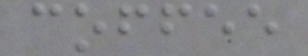coffee
